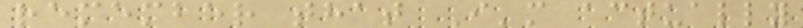remember that I'm actually
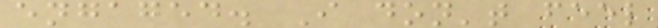engaged. I don't feel
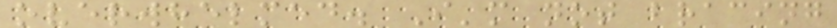overwhelmed. I'm not bracing
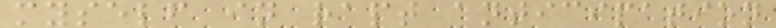myself in rapt anticipation
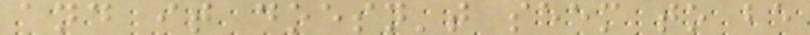and it doesn't seem to be
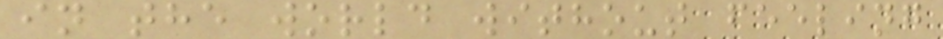in the world without feeling
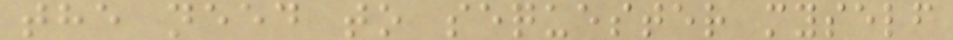the need to sequester myself
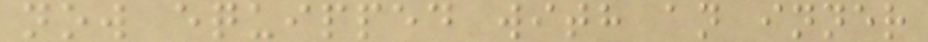now equipped with an inner
